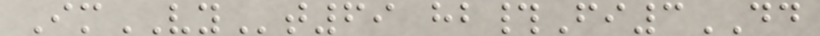ImVYt69 hb#Fi3DD
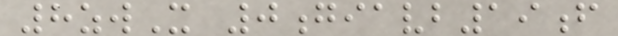8zwX 0giavb19f
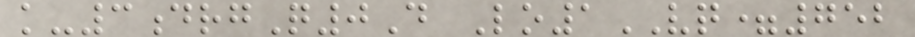k-3drgQ0D Lo1VQ=752
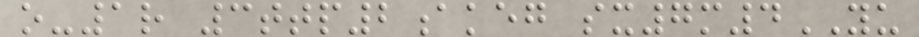o-1r 3ttp2akeg sx7m4YU
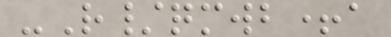-R/qmwb+a
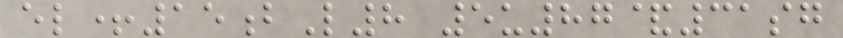el+15bL8 5u87&31sg
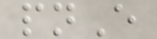pnE
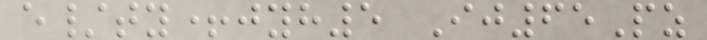e/ty+jyh5 Ij65Pz
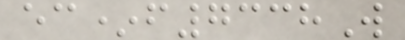ec*f7338W
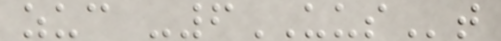zuc -6UUSt
